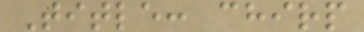Title: chirp
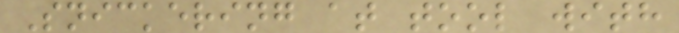Snickering at tool with
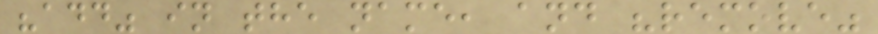"add" in the name, and "remove"
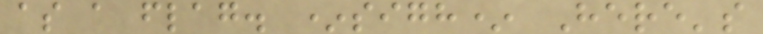as a flag. *sigh* Here's
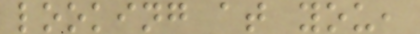looking at you,
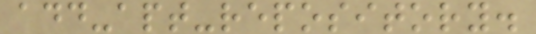add-apt-repository.
